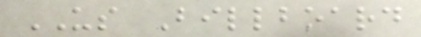US Billboard
